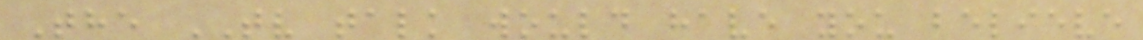The TV talk would have you believe
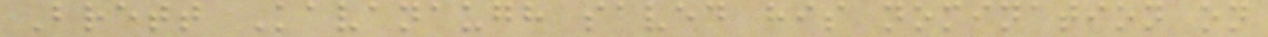Brett Kavanaugh saved his nomination on
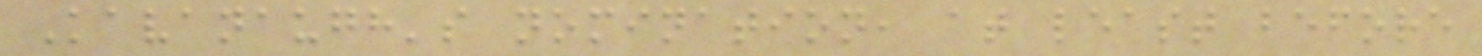Kavanaugh's nomination, at least before
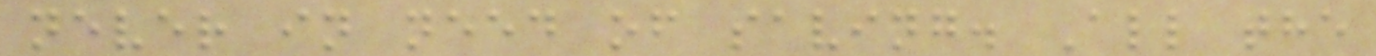never in need of saving. All the
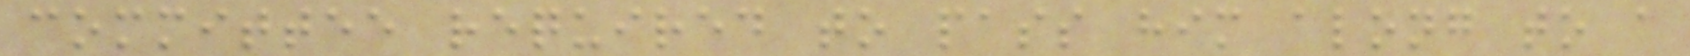committee required to pass him along to a
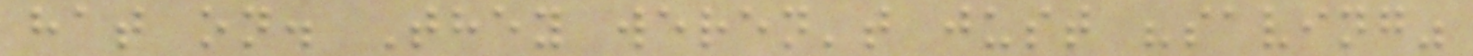hat on. They weren't just "saving"
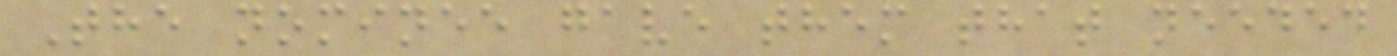The nominee gave them that needed
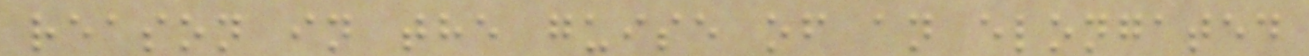reason in the guise of an elongated
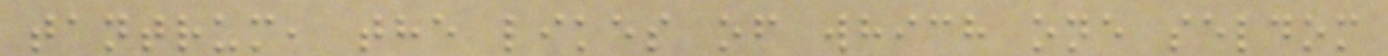tantrum, the likes of which one seldom
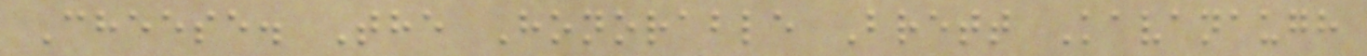Cheese. The Honorable Brett Kavanaugh
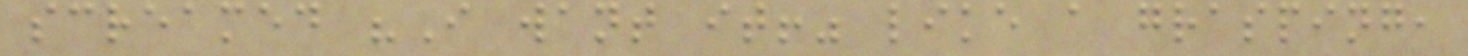screamed "I want it!" like a grasping,
